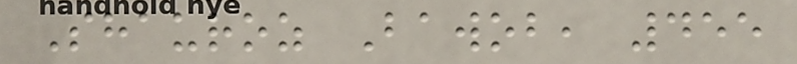Shauroz Bawob, 455
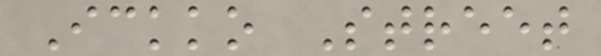Ickko Street
